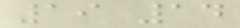19 14
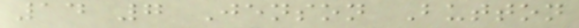14 7 Jenson Button
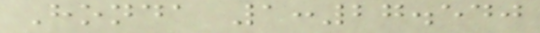Honda 1:27.540
